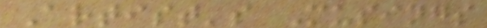Artist's Musings
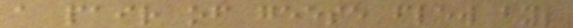a pair of geese flew by;
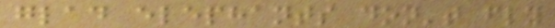glad elephants don't fly
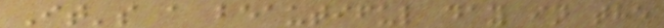It's a beautiful day in the
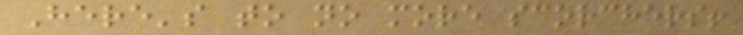Here's to no more scorchers!
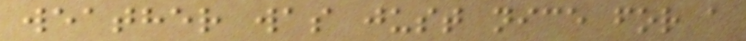weather was just nice for a
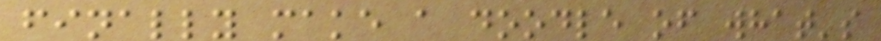finally make a doodle of what's
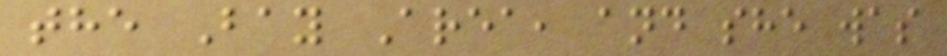the Bay Area, and she was
